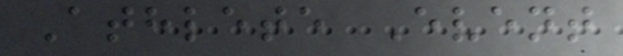Athlete Event
